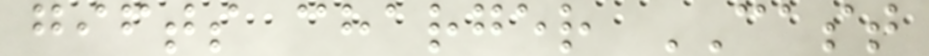gifts charger CAST
